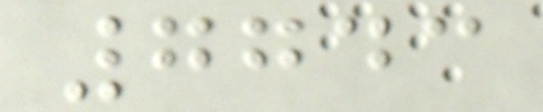7743
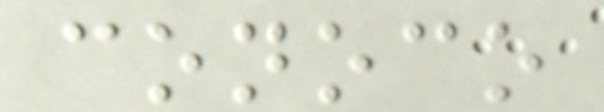conoco
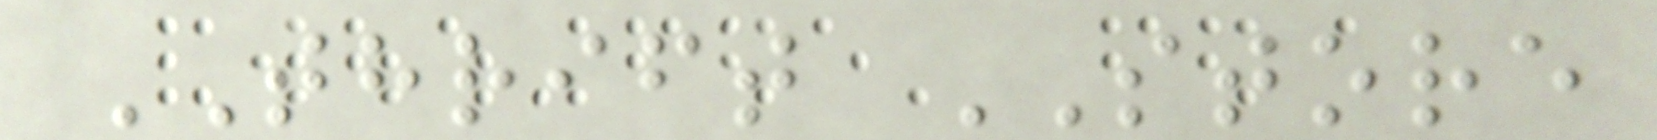THRIFT STORE
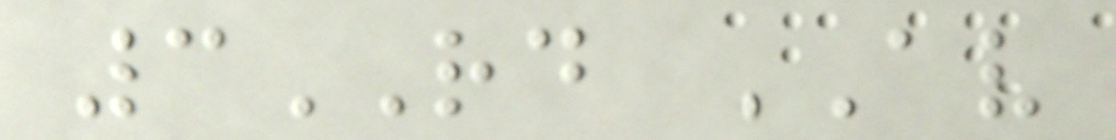3RD AV
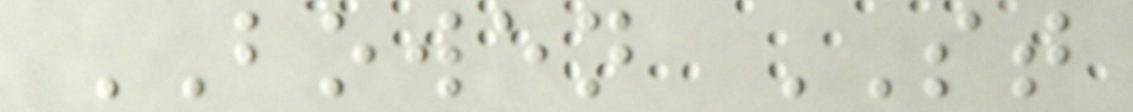BOWEN ST
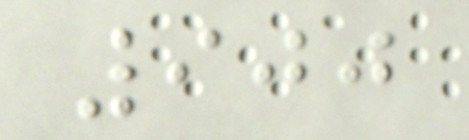900
